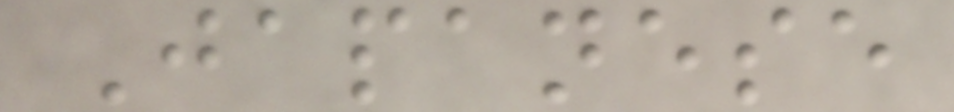Japanese
